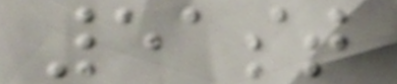51st
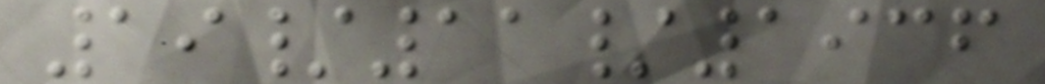19/11/1936
